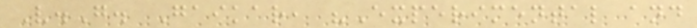V.G. Gaikar, "Experimental and
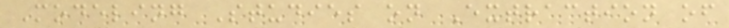Modeling Studies on Extraction of
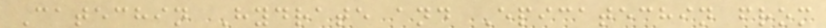Catechin Hydrate and Epicatechin from
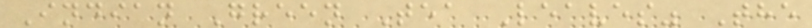Indian Green Tea Leaves" The
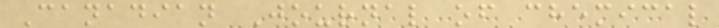Canadian Journal of chemical
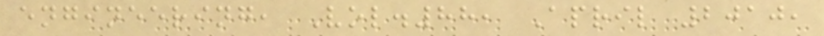engineering, Vol.88, April 2010,
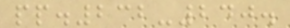pp.232-240.
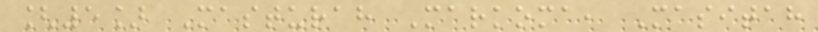[5] Masturah Markoma, Masitah
